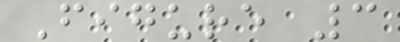Figure 3
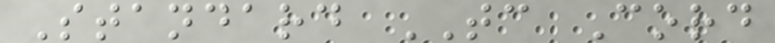Standard TC Cord
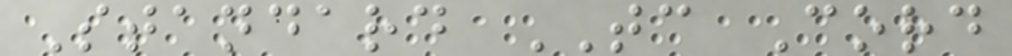Standard TC Cord
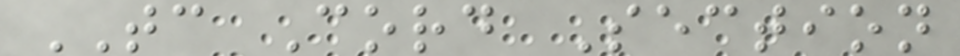TC Cord Section
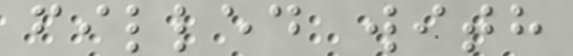filled with
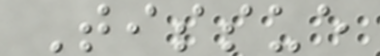Tissue
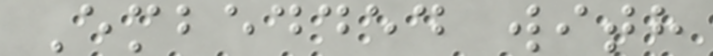Embedded with
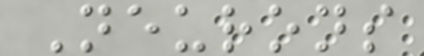Neurons
